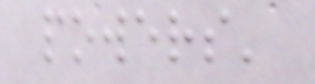powers'
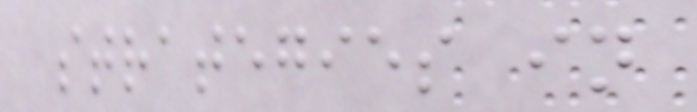strategies in
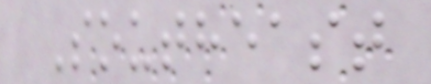Southeast
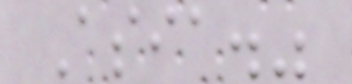Asia."
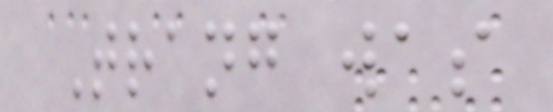Trang was
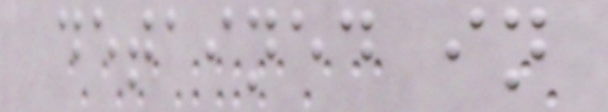detained in
